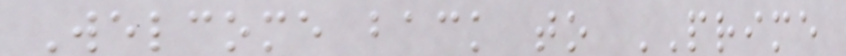Welcome back to PRIME
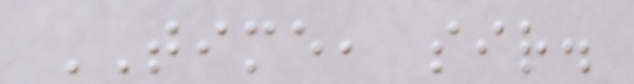TIME, sir.
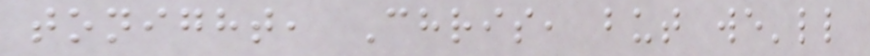tonight, Chris, but we'll
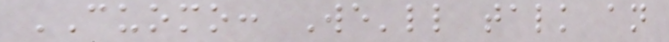CUOMO: We'll talk an
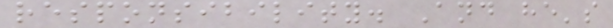responsibility. And he's
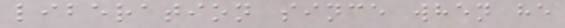liberation since when he
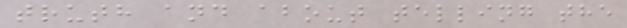truth and about telling the
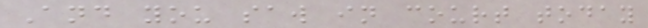And you saw in court today
